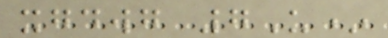xgdwg 7U*
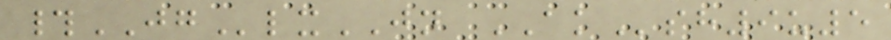#JGlxJN AKsh9u5
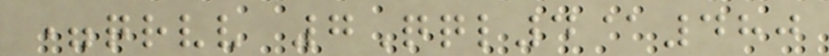=qrvv 7Qql4@480
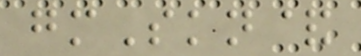gmSkn&
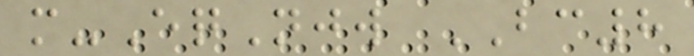m-EqNjw BC8
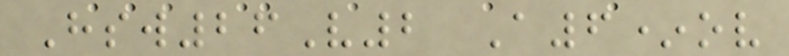Hsw26V2 A6*ov
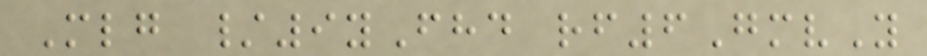Mlg /9yFhd rf6GmvY
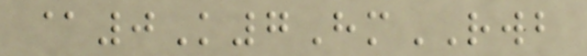@0K7HmRWB
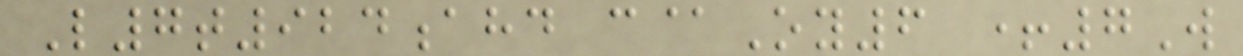L7t924ahd c@Oy6 +7W
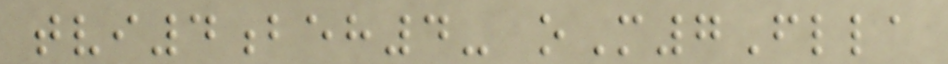tvi4beh4- oM7Flla
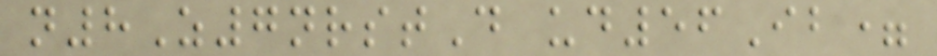n8Z7nrstD ud56Ib=
